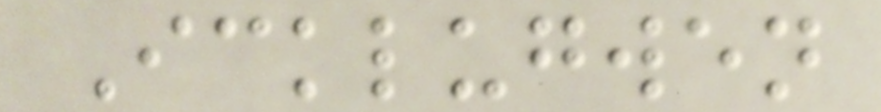Icklugwen
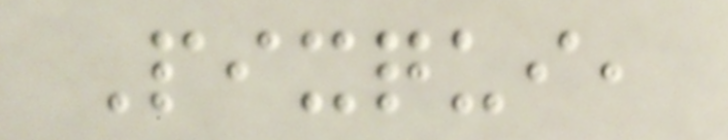Pixqui,
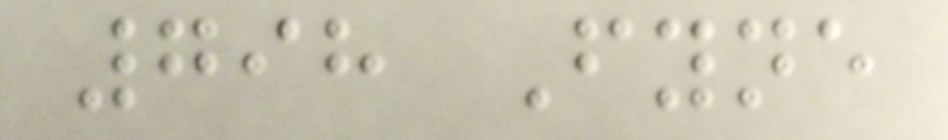798 Fyne
